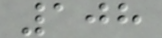108
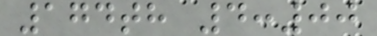174th 4:00
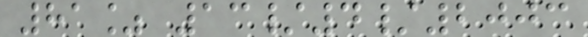81% 13/4/2003
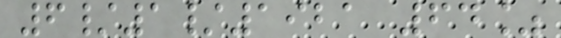6/1/1921 64%
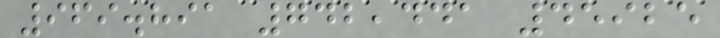969.891 742,441 45925
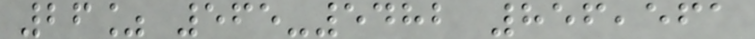26% 565-5482 856,561
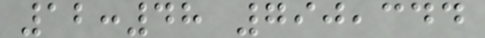12:48 790,344
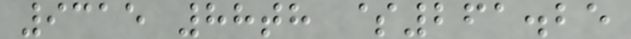9315 88th $261.25
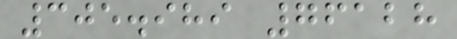305.989 76128
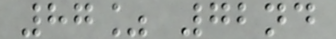87% 72nd
